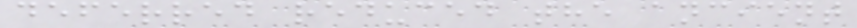deferred reduced the ancient
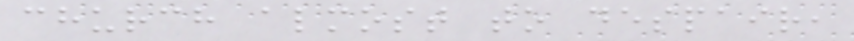church almost to despair,
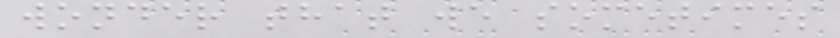wonder that we sometimes
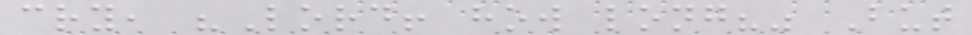cry, "Lord! how long?" But
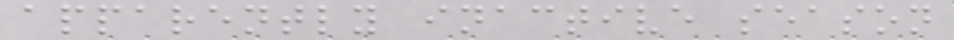apparently inactive season
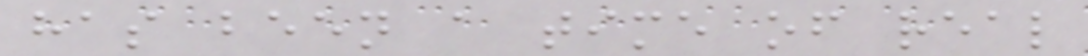has been a time of real
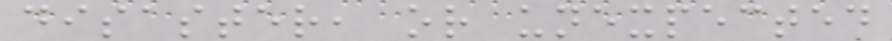disaster, or unexpected
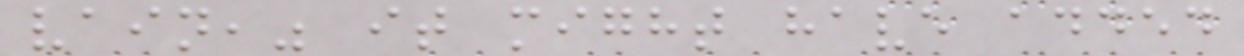vain," it might have added
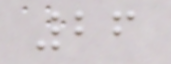26
